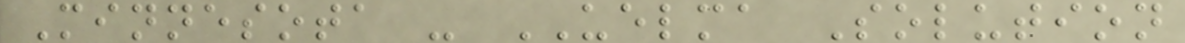Minnesota - UELMA Solution
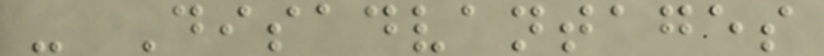- Disadvantages
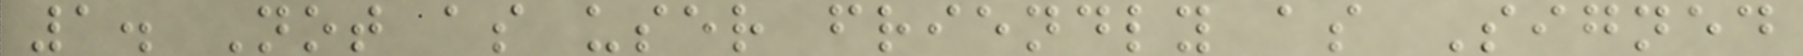1. Not as user friendly as Signed
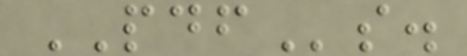PDFs.
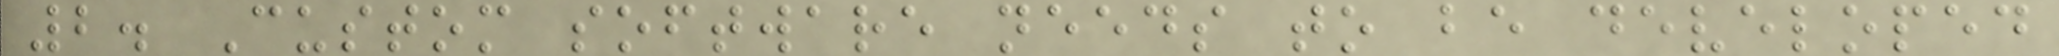2. Custom software needs to be developed
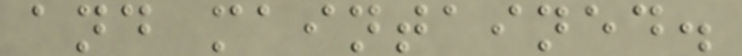and maintained.
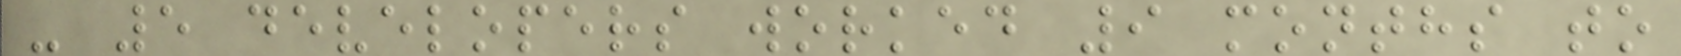- 5 developers worked 9 months to
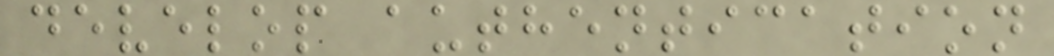develop authentication
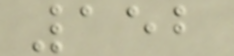152
